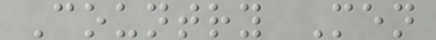Country Men
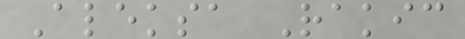Aleksa Rakic
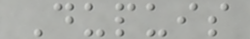Dupuis
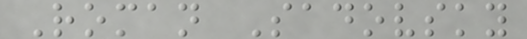Roman Sadovsky
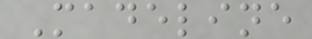Madeline
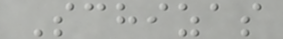Schizas
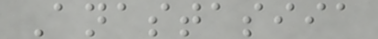Anastasiia
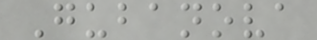Gubanova
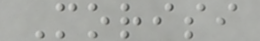Morisi
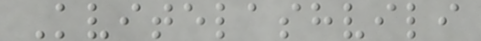Kvitelashvili
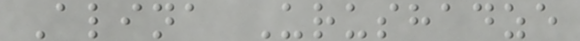Alina Urushadze
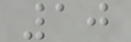10
